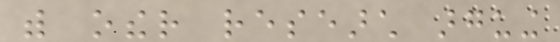with other research arguing
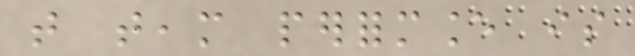that team performance is
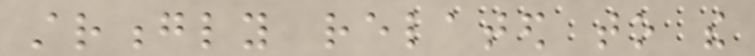strongly related to the
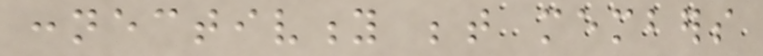connectivity between members
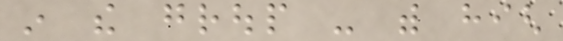in the group - with high
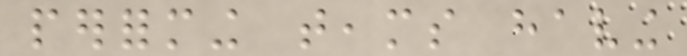performing teams having
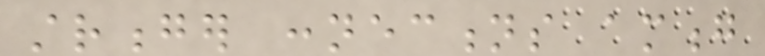stronger connections among
